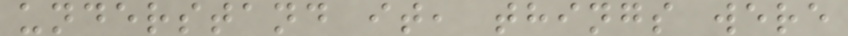understand it, things were
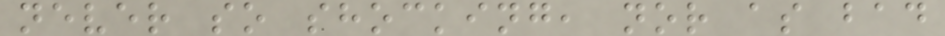never so shocking, nor as bad
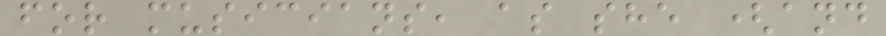for musicians, as she (and
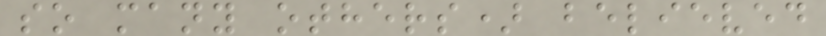so many others) believed
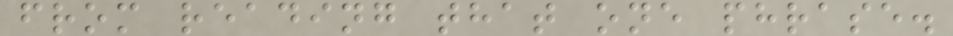from reading that one phrase.
